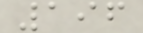196
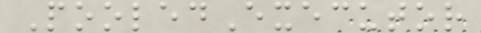PooledExecutor
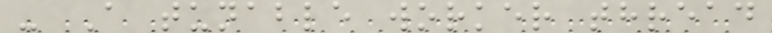- A tunable worker thread
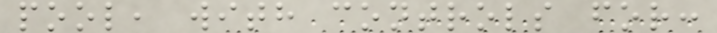pool, with controls for:
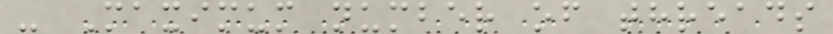- Maximum number of threads
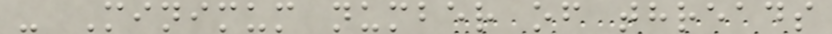- Minimum number of threads
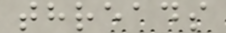threads
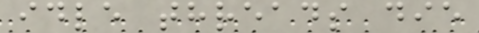idle threads die
